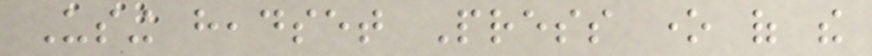Using headset Press one of the
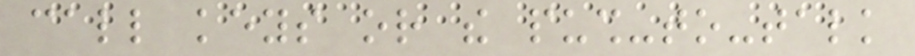call keys or the push-to-talk
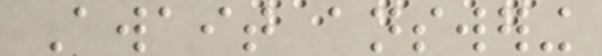Await answering
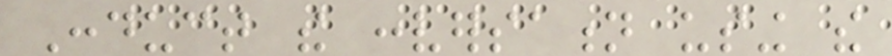Conduct the conversation using the
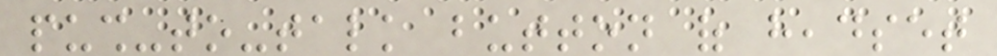push-to-talk button of headset
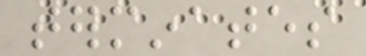terminates
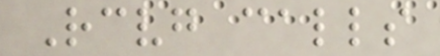Receiving calls
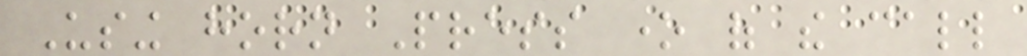Using horn Press one of the call
